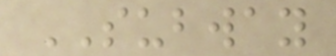SUBWAY
